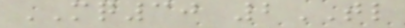MQ30 2TL
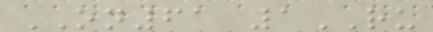ON61 1RU
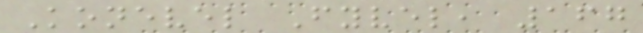Konevel Fyvel, 167
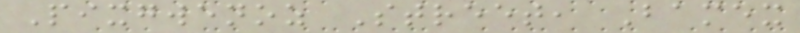Pixgwenoz Street, Bamex
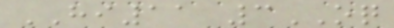HI11 3OQ
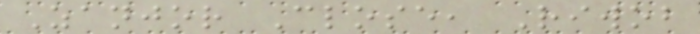Zanjor Close, Riwob
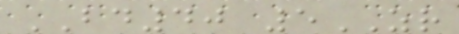BD40 5ZR
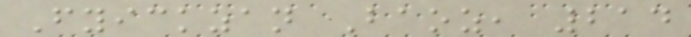Fyickzan Baoz, 214
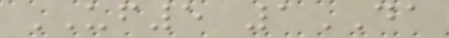UF5 1DA
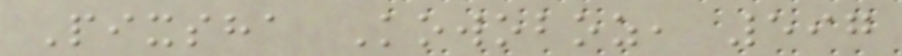Pixsha Kowoboz, 597
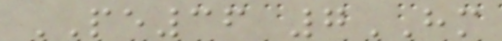PE36 7HM
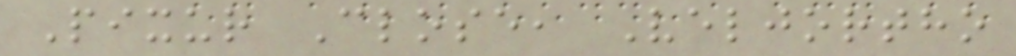Pixur Close, Veljortho
